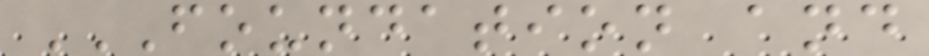FOUNDATION AND
